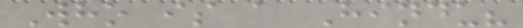Who is a Hindu?
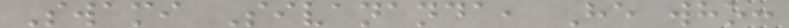Swami Sivananda, He who:
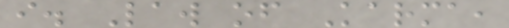i. Law of Karma,
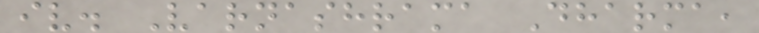iv. Varnashrama Dharma,
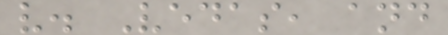v. Vedas, and
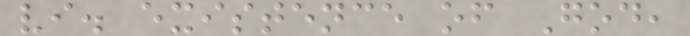vi. existence of God,
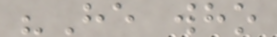"He who
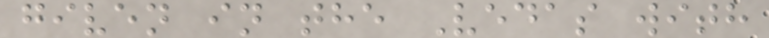given in the Vedas with
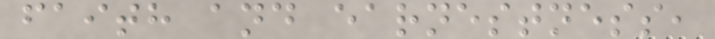faith and earnestness,
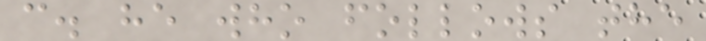c. he who follows the
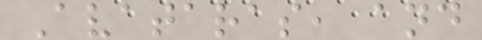Avataras, and
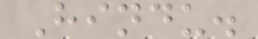Hindu.
